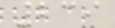239
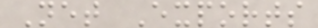Net Exports
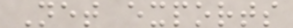Net exports
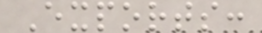Exports:
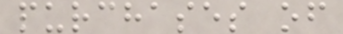purchases of
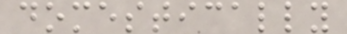domestically
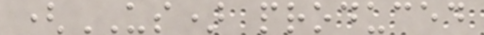(US) produced
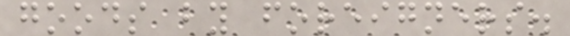goods by foreigners.
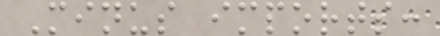Minus imports:
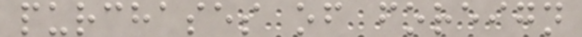purchases of foreign
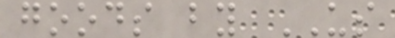goods by US
